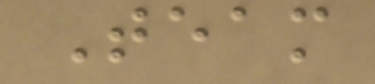Team
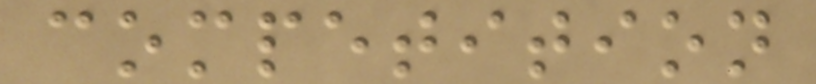competition
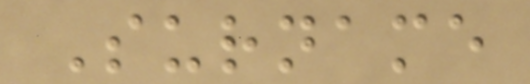Surname
